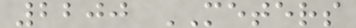2200 METERS
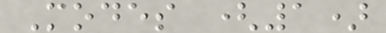Modes (1)
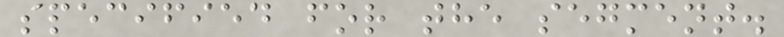specified for the segment.
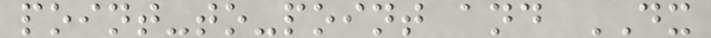point-to-point and DX
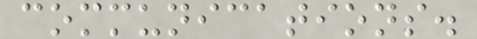communications.
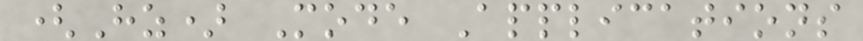(Hz) Mode Applications
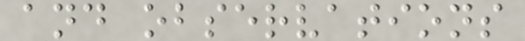and observations
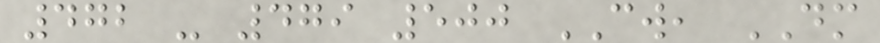472 - 479 500 CW, DM
